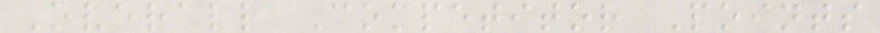Overall Competitor Points
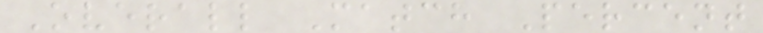Overall Match Percent
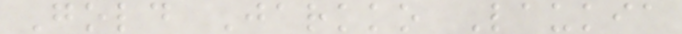Gold Jarkko Laukia
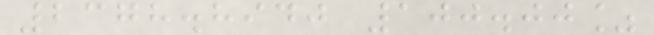2378.8940 100.00%
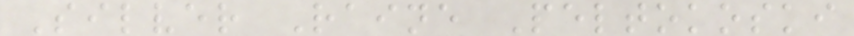Silver Raine Peltokoski
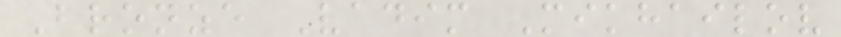Bronze Vadim Mikhailov
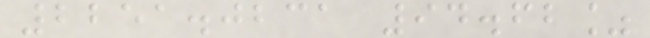2251.0231 94.62%
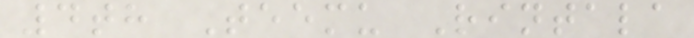4th Teemu Rintala
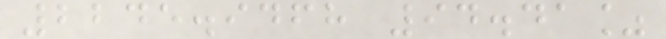2245.9468 94.41%
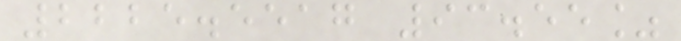2225.5517 93.55%
